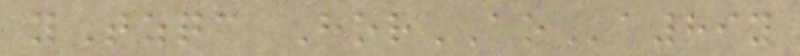yTzqc HorAOa89y
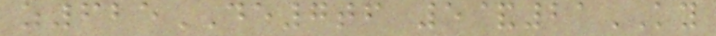z625DE7tf 5&21KY
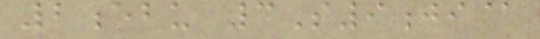2ebu 3S9ji@
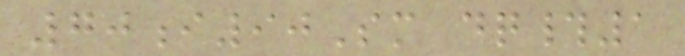70i90Sm dq#1
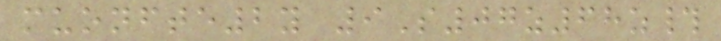muonfte2y 9S07z68z#
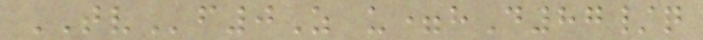TVf0Z u=hD87/q
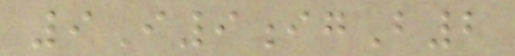9I9igB2
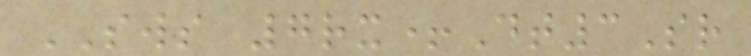SWS 7rx+Dt3Sr
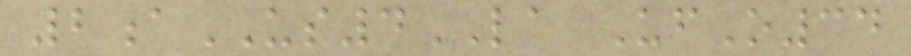2aUS4LA UfO34
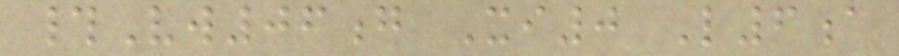#Vw06g Xi0 L6a
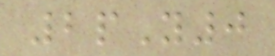2pY0
